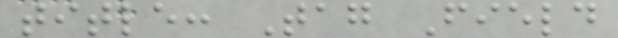title: Tag Field
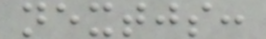nextjs:
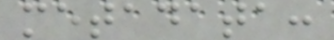metadata:
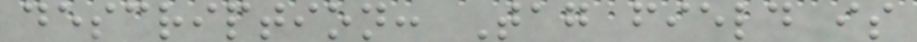description: Tag field is
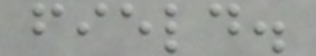field.
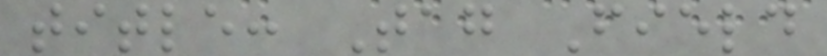title: Tag Field
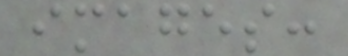images:
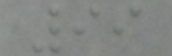99
